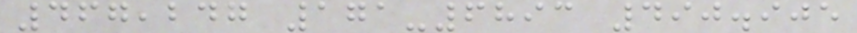467,247 171-6893 490.905
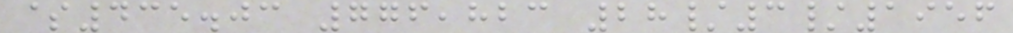$435.03 776,823 28/3/1956
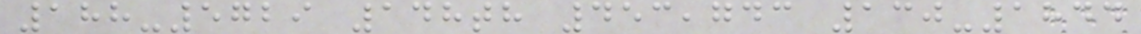188-5729 148th 453,743 130-1844
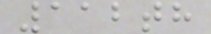112th
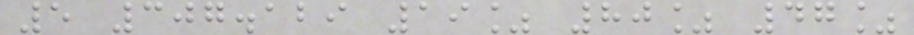5 307.129 19% 80% 47%
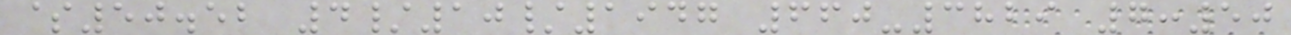$50.52 4/10/1947 660-3829 7:50
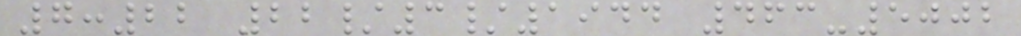7:22 22/3/1944 463-5002
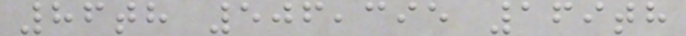86th 506,395 169th
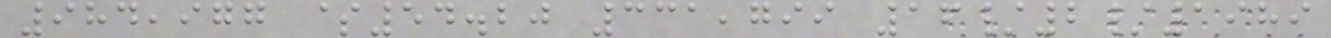984,977 $54.20 331,799 16/2/1989
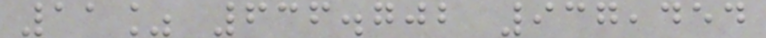11% 636.702 937,454
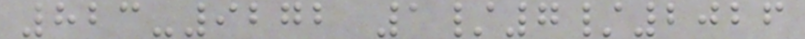823-9272 1/7/2026
